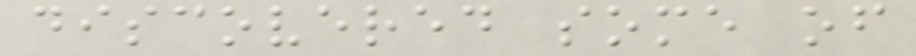discovered some of
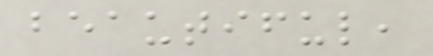beautiful,
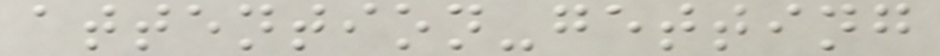attention-getting
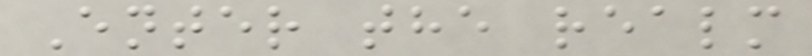Enter the realm
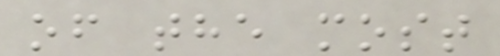of the most
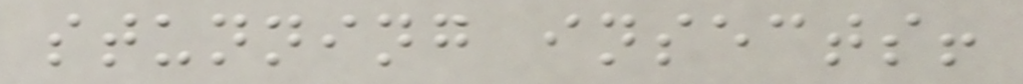stunning insects!
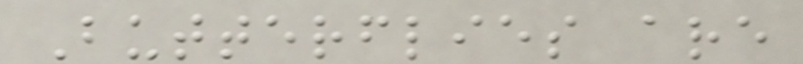Butterflies are
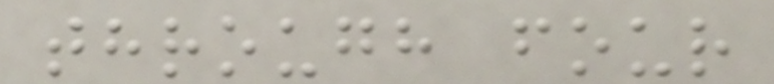through four
